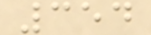354
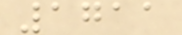1711
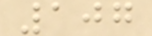107
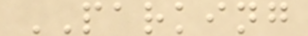PARKING
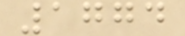1774
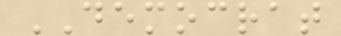DEMOCRAT
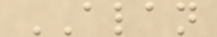ALAN
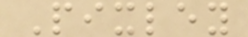Pixley
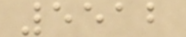5512
